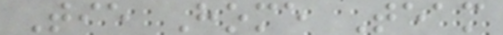Tie Home Team
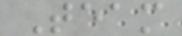Team
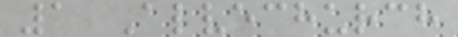1 Alvechurch
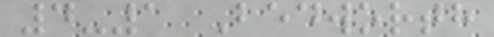4-1 Bedworth
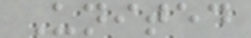United
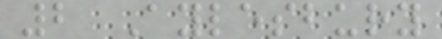2 Aylesbury
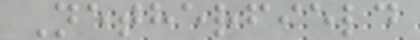Netherfield
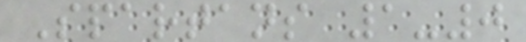Spartans 1-0
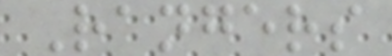Rangers
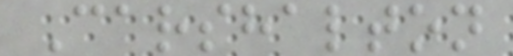Carshalton
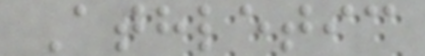Athletic
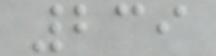239
